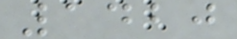1420
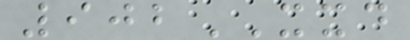902XXD
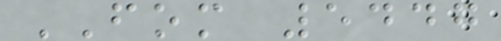FOM 5447
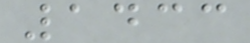1433
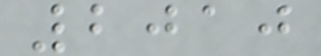2010
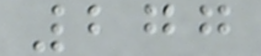277
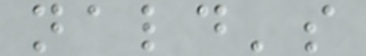nald's
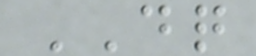DQ
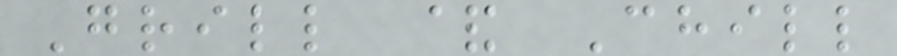Grill & Chill
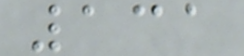131
